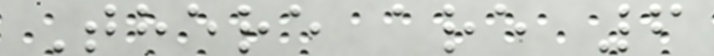There are 6
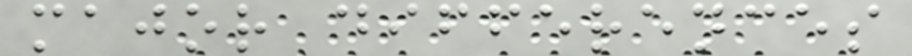major differences
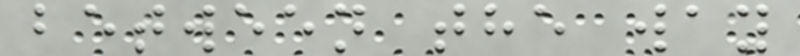between the way
